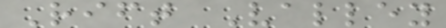Rift Valley
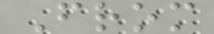From
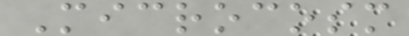Microcosm
